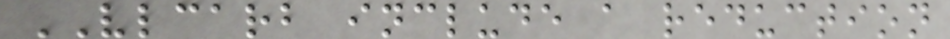VLCARB include a reduction
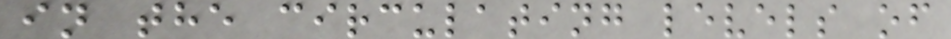in the circulating levels of
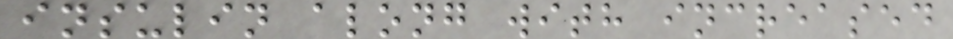insulin along with increased
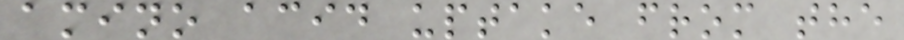amino acid uptake from the
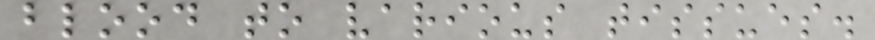blood to various tissues.
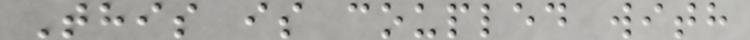This is coupled with
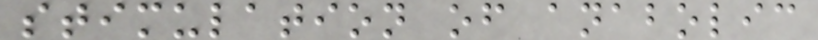stimulation of anabolic
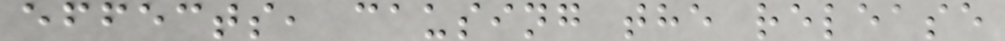effects, causing the release
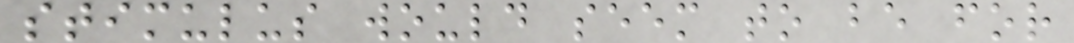stimulus would seem to be for
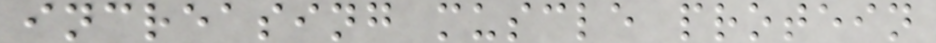increasing muscle protein
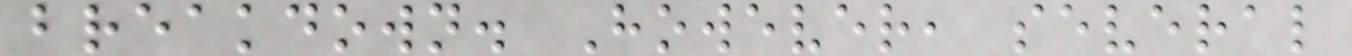breakdown. However, several
